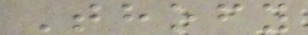Thofy
